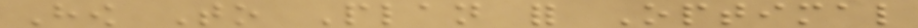How To Plan for Optimal
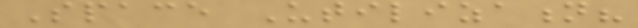Space Utilization?
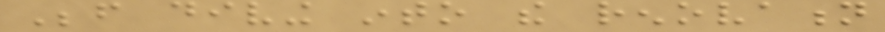Before diving into the renovation
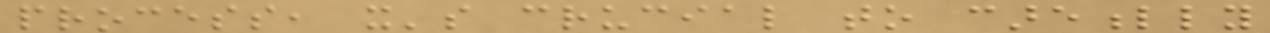process, it's crucial to carefully
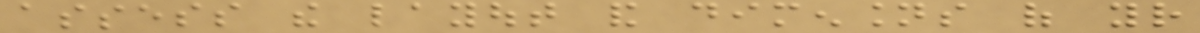assess the layout and dimensions of your
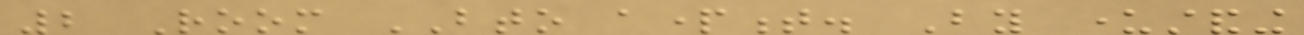2 Room BTO apartment. By understanding
